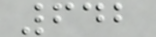642
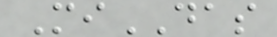MiDAS
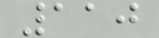110
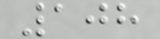108
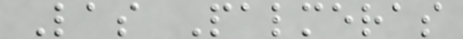Las Palmeras
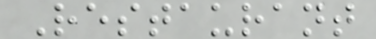Restaurant
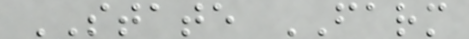STATE FARM
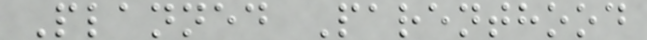Planned Parenthood
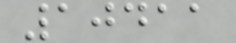10411
